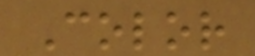Color
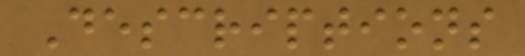Descriptions
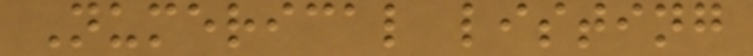Numerical listing
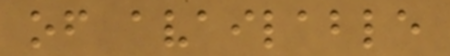of available
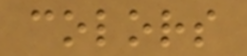colors
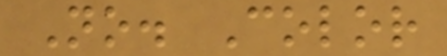No. Color
